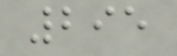295
